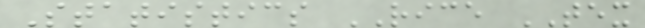Statistics RICE TEX
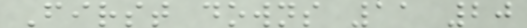First downs 11 20
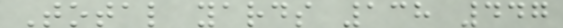Total yards 138 447
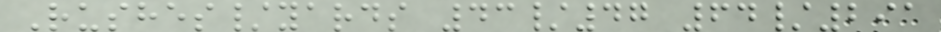Rushes/yards 43/47 64/291
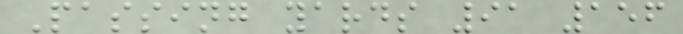Passing yards 91 156
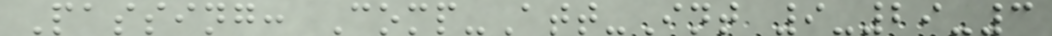Passing: Comp-Att-Int 9-29-3
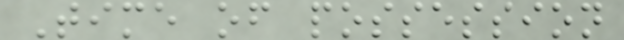Time of possession
